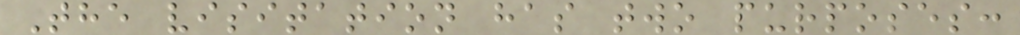The visitation has two purposes:
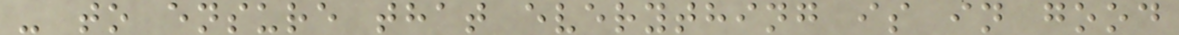- to ensure that everything is in good
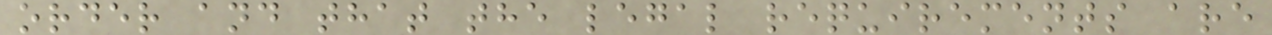order and that the legal requirements are
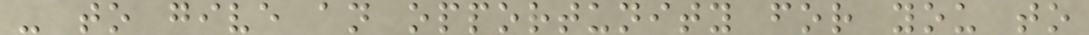- to give an opportunity for you to
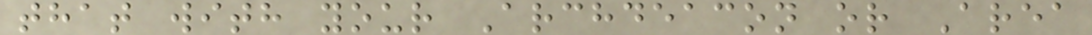that with your Archdeacon or Area
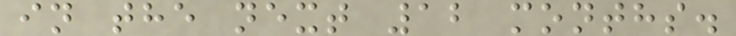in the next 12 months.
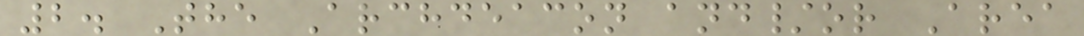2. The Archdeacon and/or Area
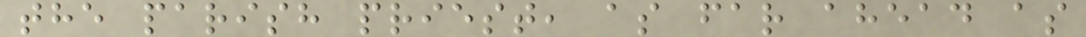the parish priest, as far ahead as
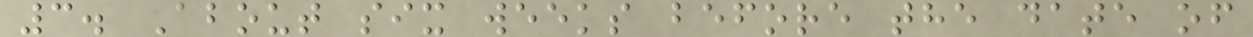3. About six weeks before the date of
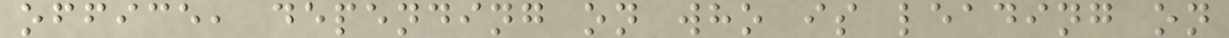office, depending on who is leading on
